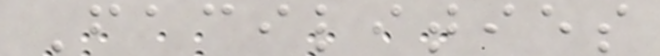Facilities
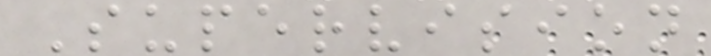Supervision
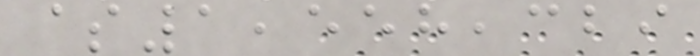$1,558,329
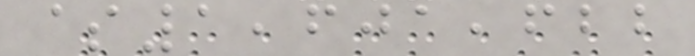$1,601,622
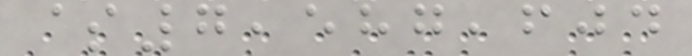$7,587,604
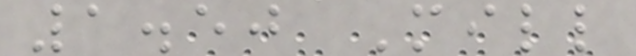1.50 Mill
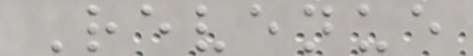Revenue
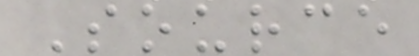Source
